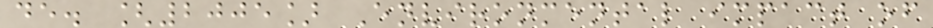de. [2005] Environmental impact of
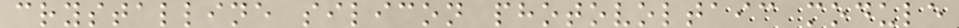crystalline silicon photovoltaic module
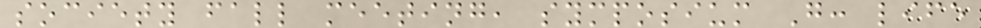society fall meeting, symposium G: life
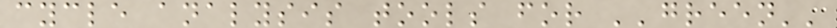cycle analysis tools for ''green''
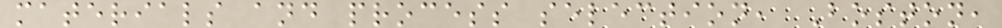materials and process selection, Boston,
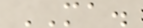MA.
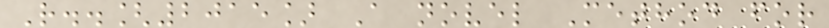R..[2015] A novel Method for
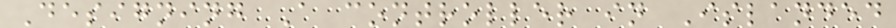Designing A controller in Islanded
